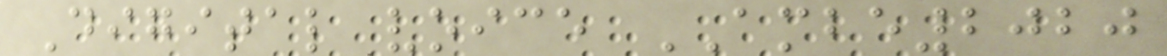Digital voice AMBE2020
